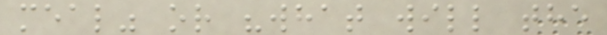meal" or "what will the
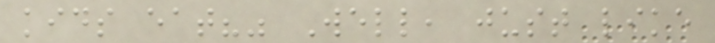kids eat?" Well, just like
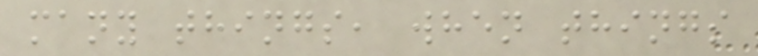many things, when things
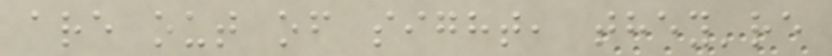are out of sight, they're
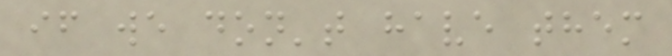if we don't have them
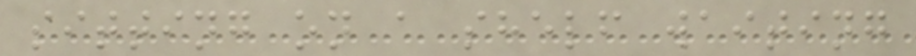sitting on a shelf waiting
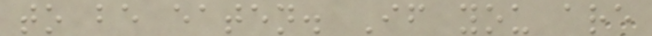to be eaten. If you are
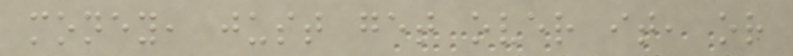money, just get over it, or
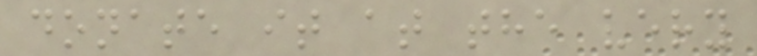donate it at the very
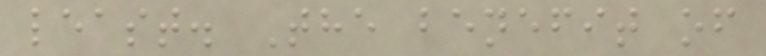least. The benefit of
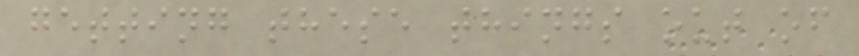getting these things out of
